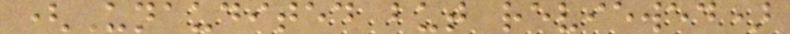(Unaudited but reviewed)
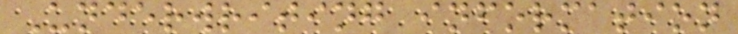Underwriting information
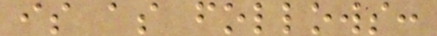is as follows:
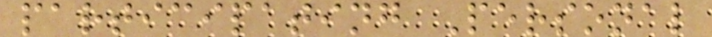participating Personal
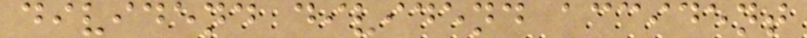dividend dividend accident
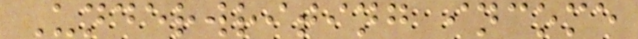Underwriting income
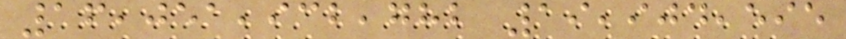16,051,932,782 19,904,595
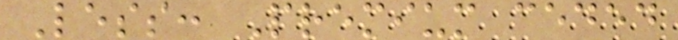Less: Premium ceded
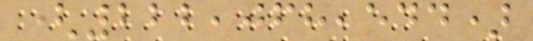(222,068,544)
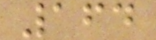164
